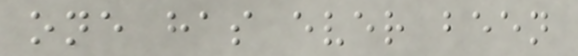one has ever been
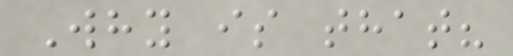Why is that?
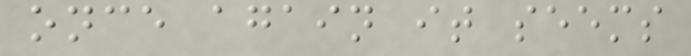once again it seems
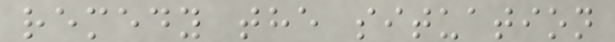remedy the situation
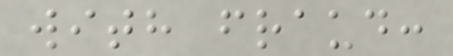with fraud:
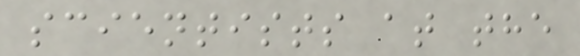scientists at the
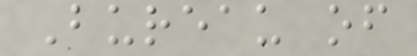Bureau of
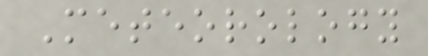Meteorology
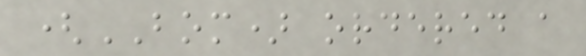(BOM) ordered a
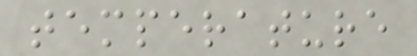temperature
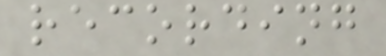recording
